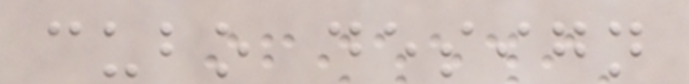cubo design
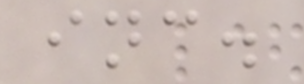inc.
